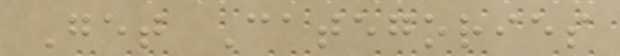Get Categories
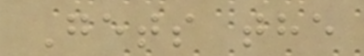Gets the
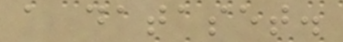a dataset.
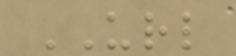URL
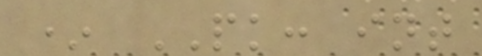* PK: int
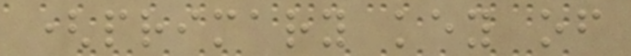(primary key of
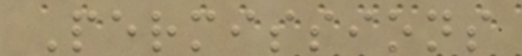Permissions
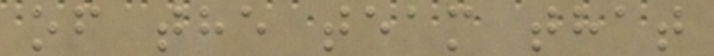of the team that
